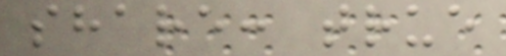share: true
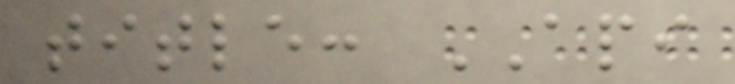title: API
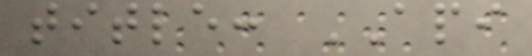title: API
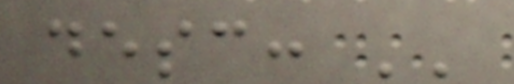desc: ''
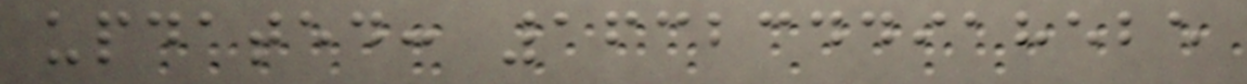updated: 1632344918525
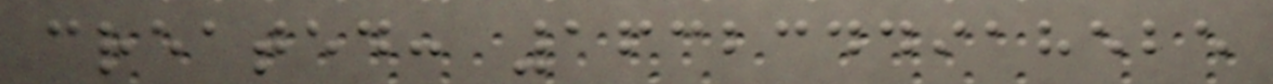created: 1632344918525
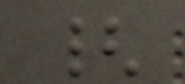{
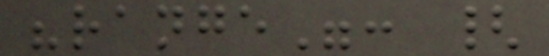"range": {
